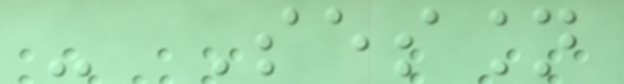- Session
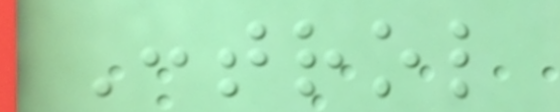Control
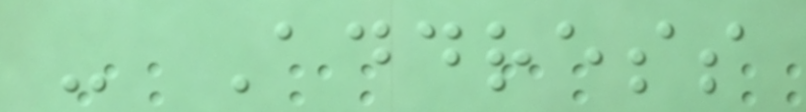- Address
